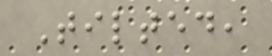Tilted,
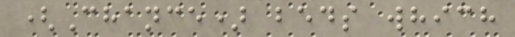(Chance) beds which
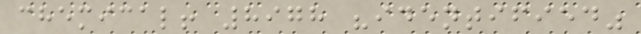chemical! 8978 "identified"
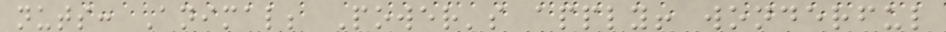nuts: Animal; Power's apply! wonderful
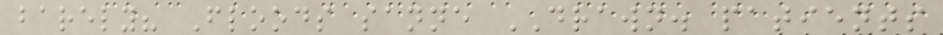barely? Floods sanne DRAWN. patients
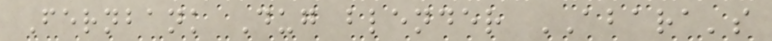Fernbank Dug blender ABARA's
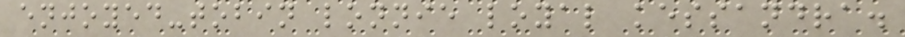enjoyed-tobin lonnie loyal kessandra.
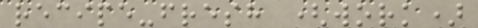recipe-fresh (work)
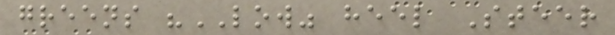greens "LOW" heel Steer
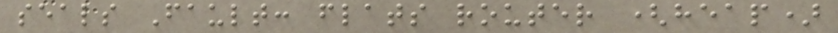seals Fault: flats router (heap)
